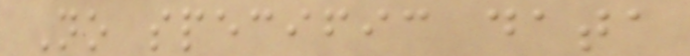No specific data
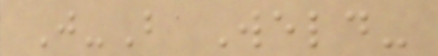J-B Weld-
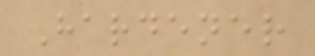Hardener
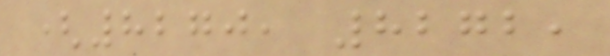(8270, 8272,
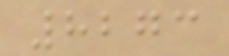8273
